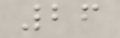26
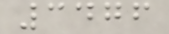3476
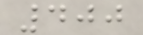400
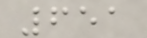651
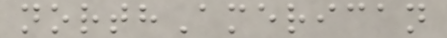northAmerican
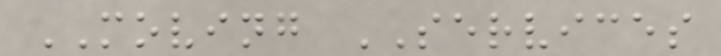MOVING SERVICES
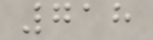718
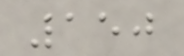150
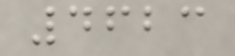4623
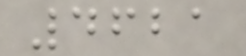4621
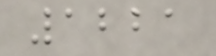1221
